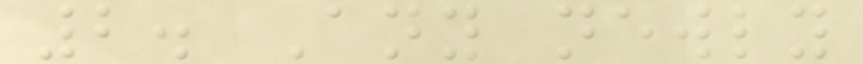2. Any newly
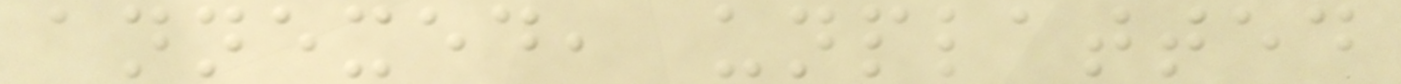annexed, unplatted
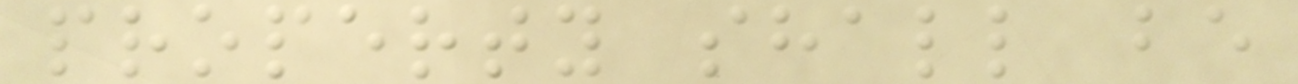property shall be
